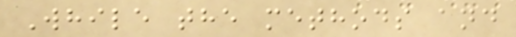While the methods and
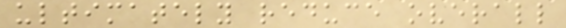ultimately reduce overall
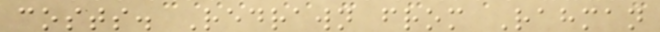costs. Redrawn from Rahman
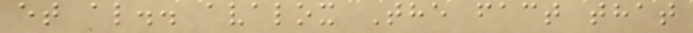et al.. avalox The fact that
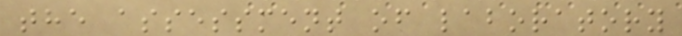the assessment of laboratory
